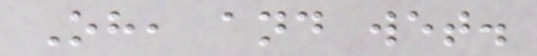Oh, and wet.
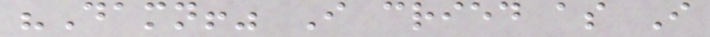"Damn!" I cried as I
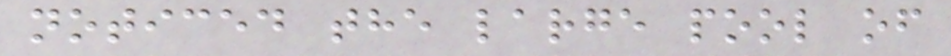noticed the large pool of
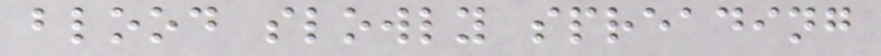blood slowly spreading
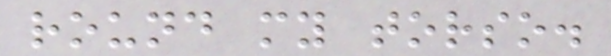round my torso.
